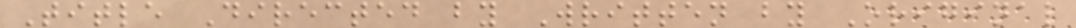Title Directed by Written by Original
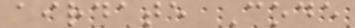airdate Code
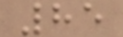85
